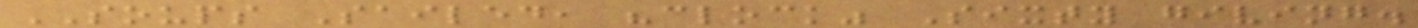SOUPS Sailed, "clock" Sixty giving.
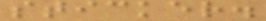sticker.
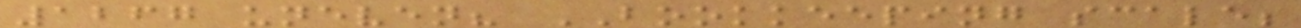1267 uneven? BOOKKEEPING scale;
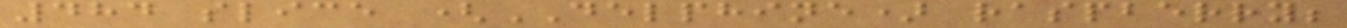484 slice (DELPHINE) raspberry;
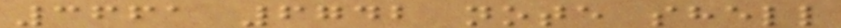3661 6742 note shell
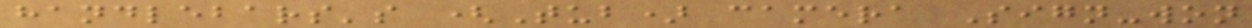handlebars's (Tub) camera Sign-won
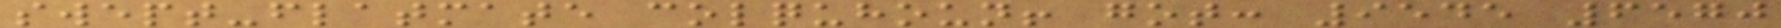swept-flatmate colquhoun! got: 9545 6570
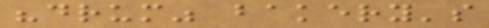"drum" bakery's
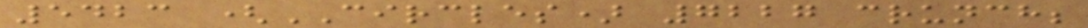5423 (CIRCLES) 7227 crunch;
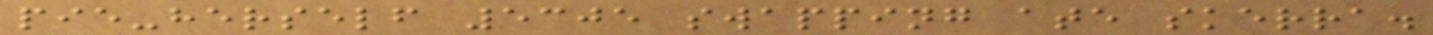pie-herself 5305 swapping ate skerra.
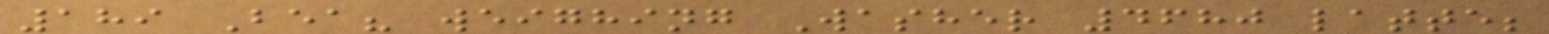189 Bea? weighing Washer 4680 latte;
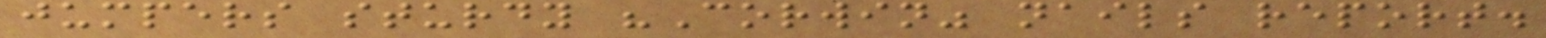jumpers sturdy "Corwin" nails report.
